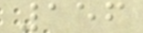156
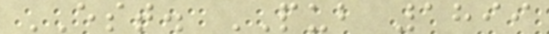EST. PUB 1899
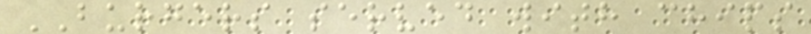BURGERS served with chips
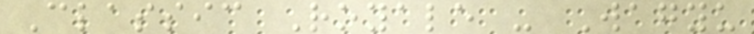Classic Royale - Wagyu
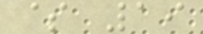$ 19
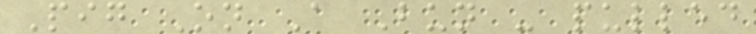Pig On A Bun - pulled
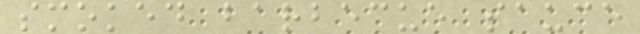smoked barbecue sauce
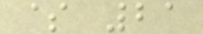$ 21
